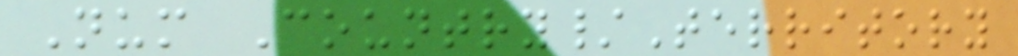Num Country/Territory
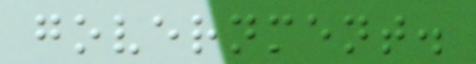government.
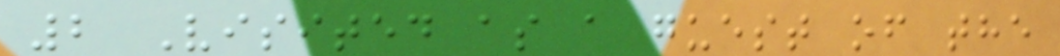2 Visited as a guest of the
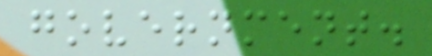government.
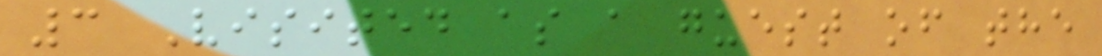3 Visited as a guest of the
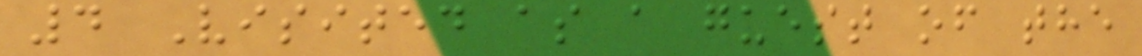4 Visited as a guest of the
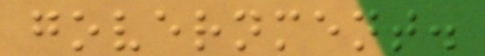government.
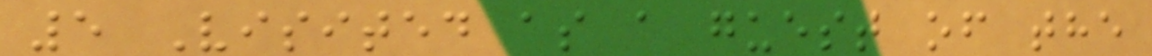5 Visited as a guest of the
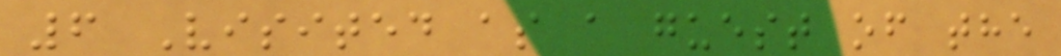6 Visited as a guest of the
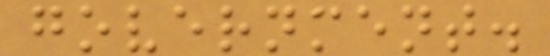government.
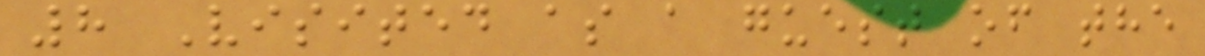8 Visited as a guest of the
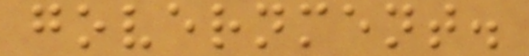government.
